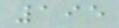195
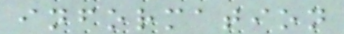information
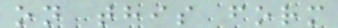on this form
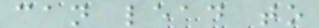can lead to
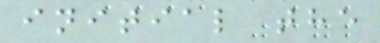initial the
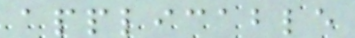applicable
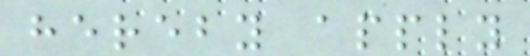hereby apply
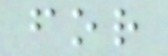for
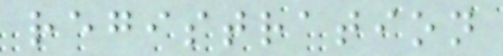registration
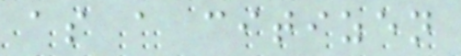as a citizen
